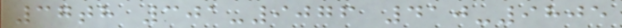37th 301-9076 410-9805
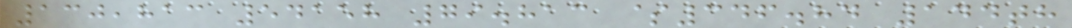130,813 54158 79.813 $346.84 144th
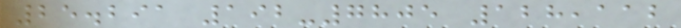25.291 192-7805 128,112
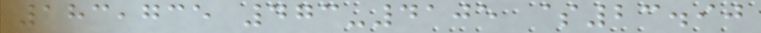183,735 473-4105 $23.90
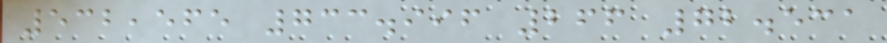532,565 733.996 266 72.531
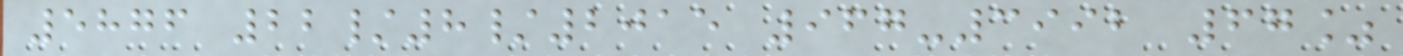5876 22/8/2015 967-3992 67%
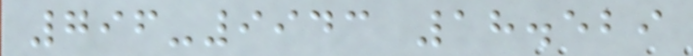796-9943 18.529
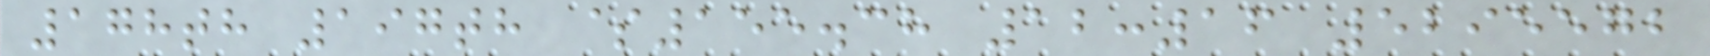178th 197th $155.38 12:16 5295572
